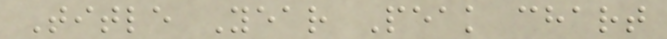Title Year Peak chart
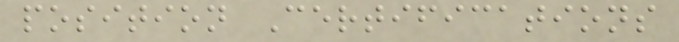position Certifications
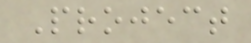Project
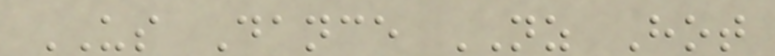US Dance NZ Hot
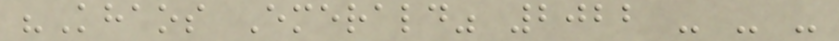"Khaos Emerald" 2022 - - -
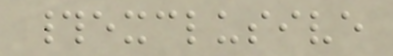#exclusive
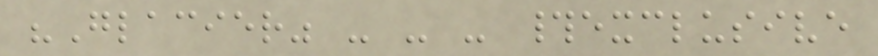"Glacier" - - - #exclusive
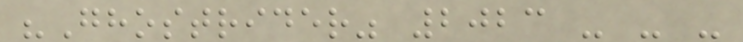"Ghostrider" 2023 - - -
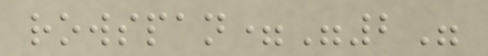rowspan="2"
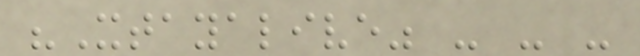"Xtayalive" - - -
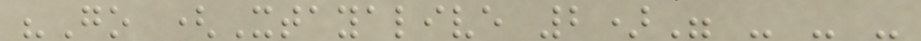"Go (Xtayalive 2)" - - -
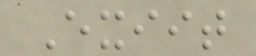Exiit
